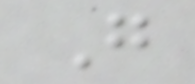G
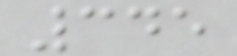345
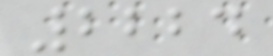2224
